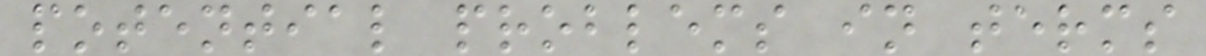potential problems in terms
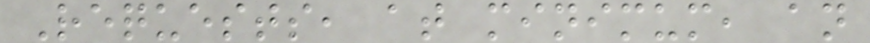Requests, at minimum, an
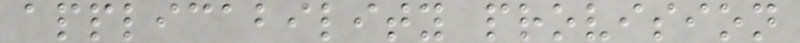applicability provision
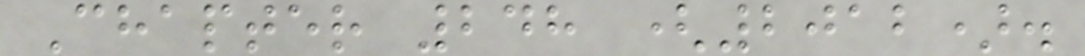Chapter 248 (2012).
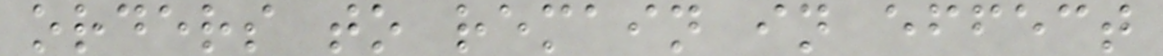orders to remain in effect
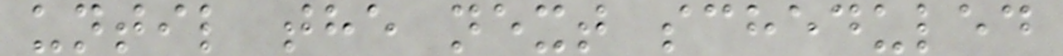until the next scheduled
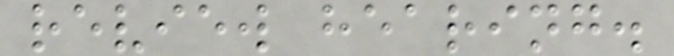review hearing.
